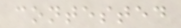contested
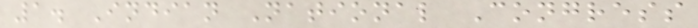1. Indian National Congress
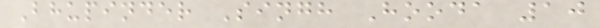Bhupinder Singh Hooda 10
